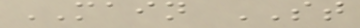MAIN ST
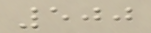500
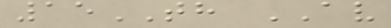15TH AV
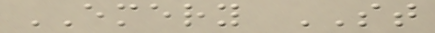EMERY ST
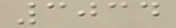3034
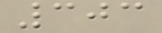303
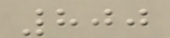800
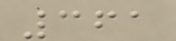361
